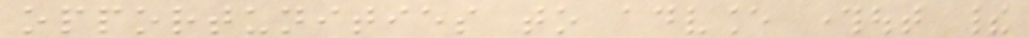opportunities to advance throughout their
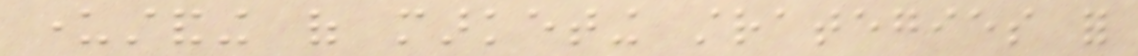understanding of marketing strategies for
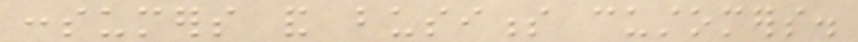consumers and business customers.
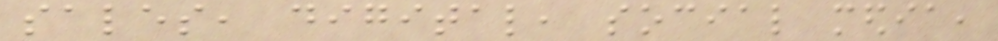sales, digital, social media,
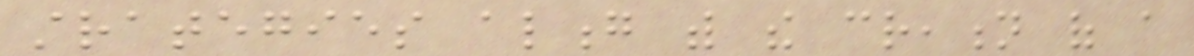strategies along with the creation of a
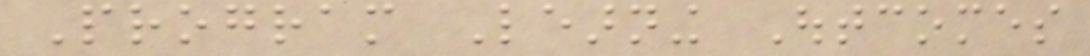Program Learning Outcomes
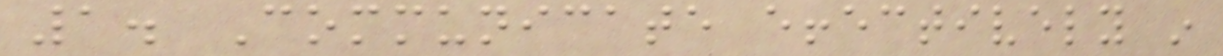1. Communicate effectively in
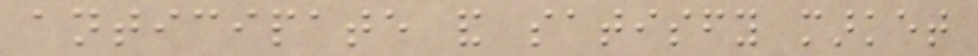anticipate and satisfy market
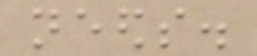needs.
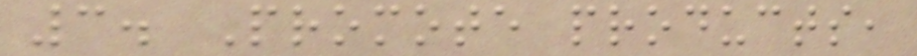3. Promote products,
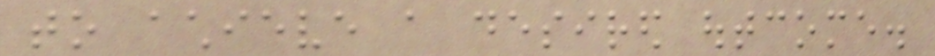to achieve a desired outcome.
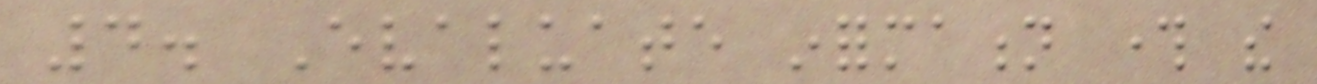4. Evaluate information through the
